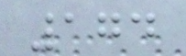174
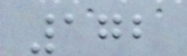172
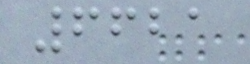6621
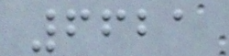6621
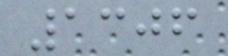1306
